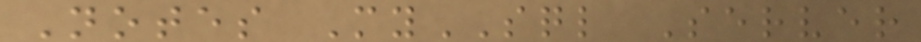Notes MySQL Server
